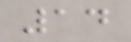14
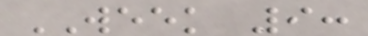WEEK 9:
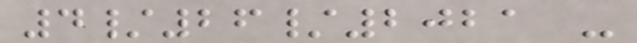4/26/2021 -
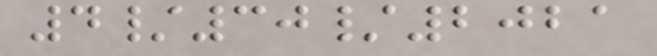4/30/2021
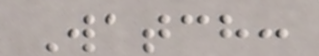Watch:
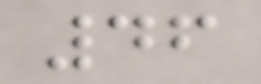46
